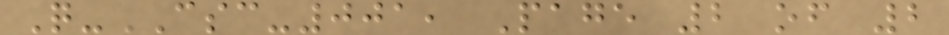Q-CSC-001, Page 2 of 2
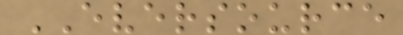EVERSOURCE
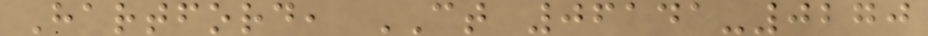Hartford, CT 06141-0270
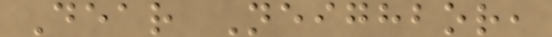Dear Neighbor,
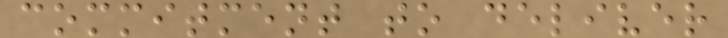commitment to deliver
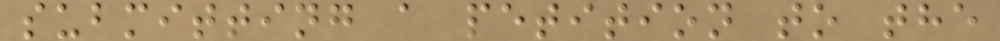submitting a petition to the
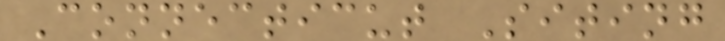Connecticut Siting
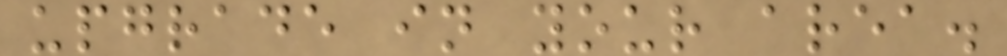upgrade in your area.
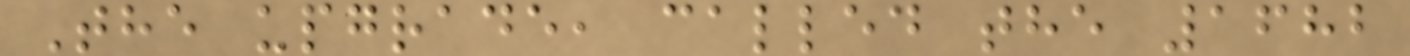The upgrade, called the 1682
